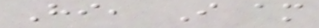Hi, I am
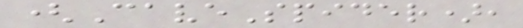(CaveSpider),
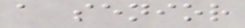a senior
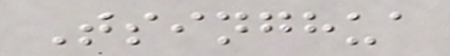Tsinghua
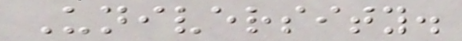University.
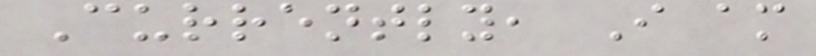Currently, I am
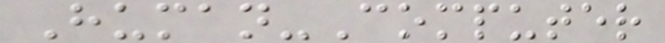Human-Computer
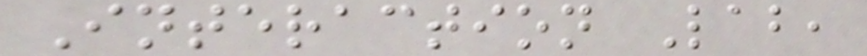Interaction Lab,
